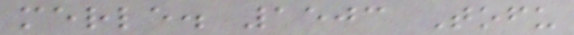merle. 1503 Tofu
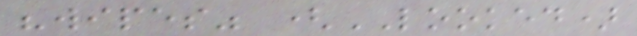"wipes" (LOOKED)
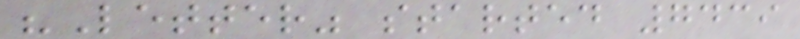"Letter" started 7439
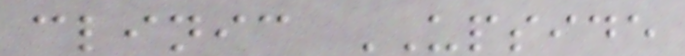clinic UPSIDE
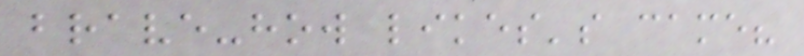brave-how likes's came?
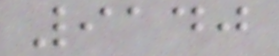9140
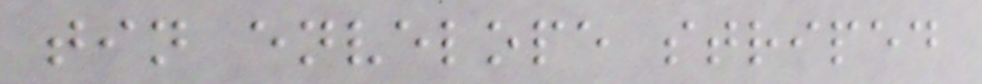tin envelope striped
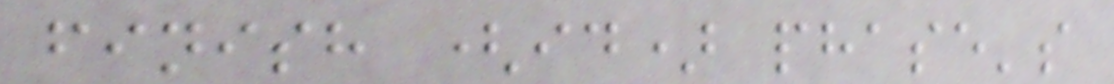finish (id) phase's
